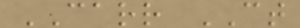CARR CT
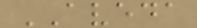AVEDA
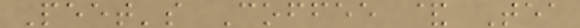Peet's Coffee & Tea
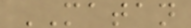MATAN
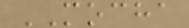MOCHA
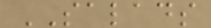SALADS
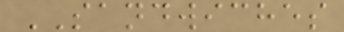SANDWICHES
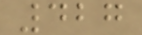427
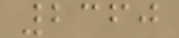2360
